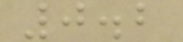0.2
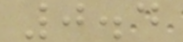0.4
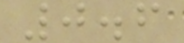0.6
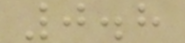0.8
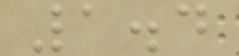1.4
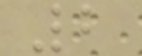2
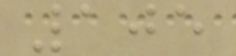105
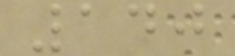140
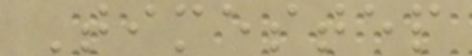Timestep
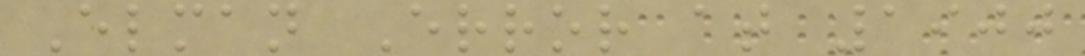Elman Error at 1900
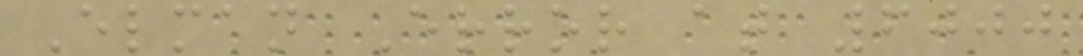Elman Error at 6000
